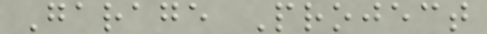Garage Project
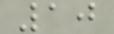10
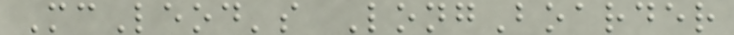McLeod's LongBoarder
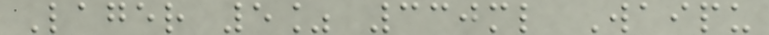Lager 5% 330ml Waipu
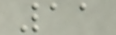11
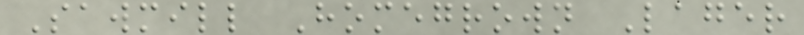Sawmill Homegrown Lager
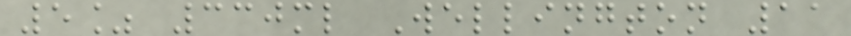5% 330ml Wellington 11
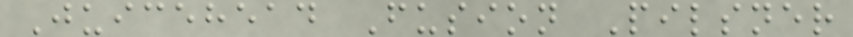Juicehead Fusion Pilsner
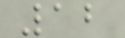12
